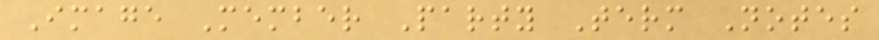Image Member Party Term Notes
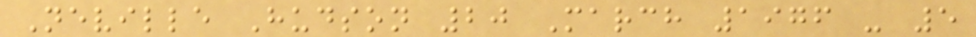Neville Hudson 20 March 1976 - 5
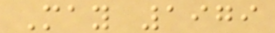May 1979
